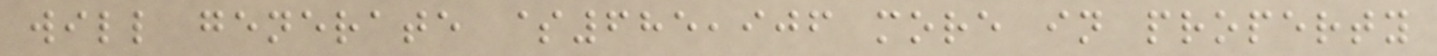will generate $685,906 more in property
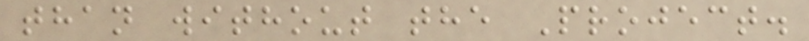than without the Project.
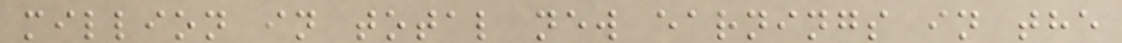million in total new earnings in the
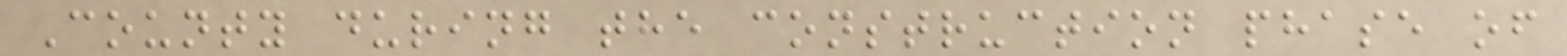County during the construction phase of
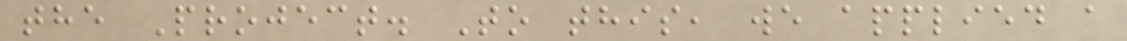the Project. To this, we applied a
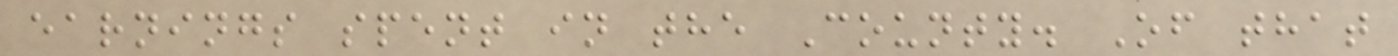earnings spent in the County. Of that
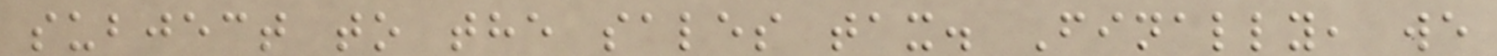subject to the sales tax. Finally, we
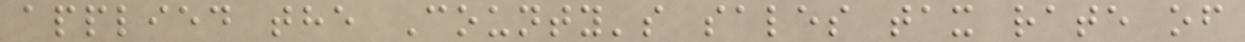applied the County's sales tax rate of
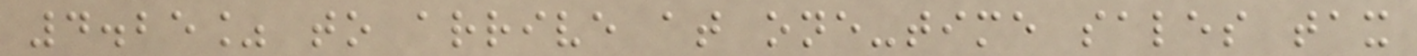4.25% to arrive at one-time sales tax
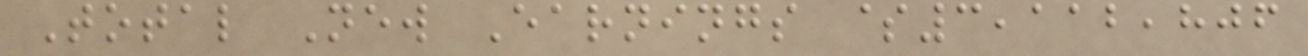Total New Earnings $3,112,806
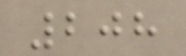208
